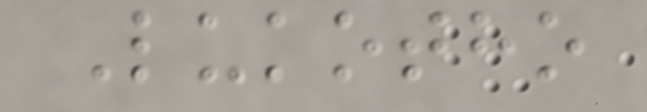Lukotho
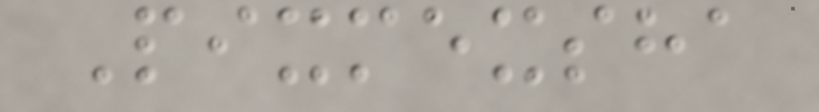Pixmexsha
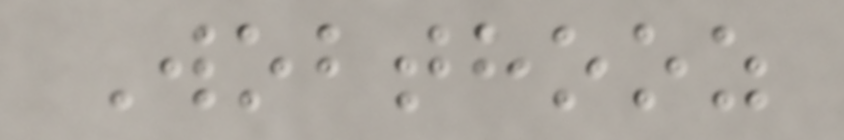Wobthooz
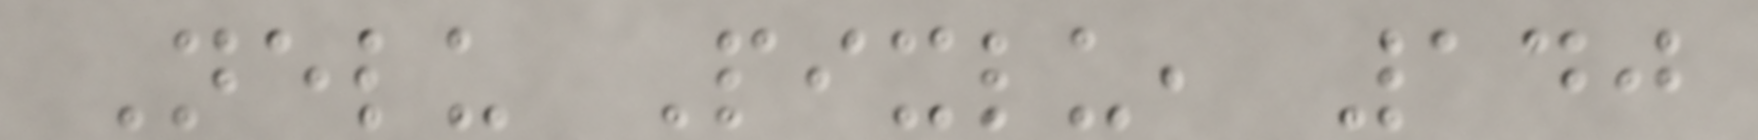Nelu Pixlu, 140
